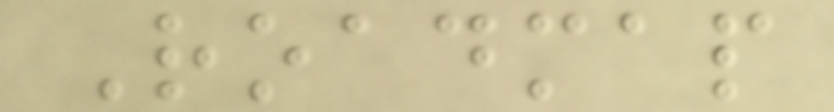Roadmap
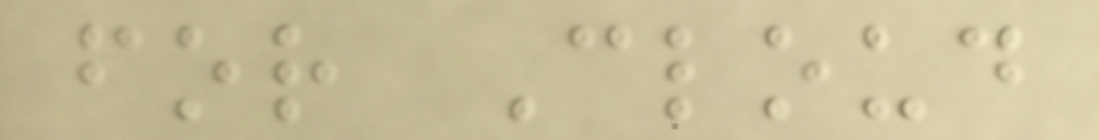for Cloud
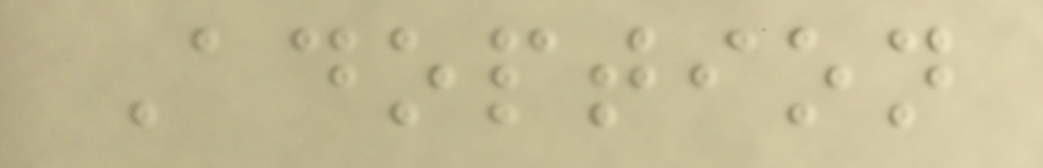Adoption
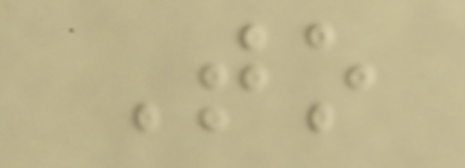To
